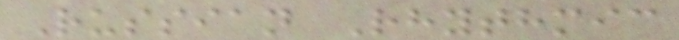Russian Rhythmic
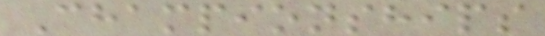Championships
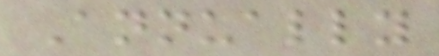Annually
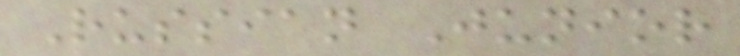Russian Junior
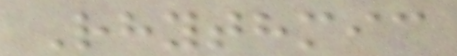Rhythmic
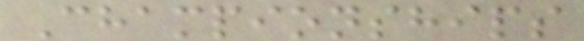Championships
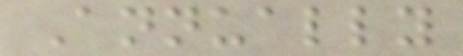Annually
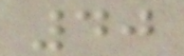40
